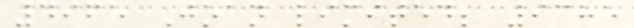4965 Joan limited; 9385
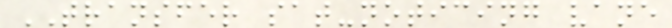TRANSFER sat-noticing vane
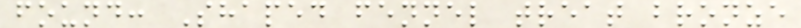found: Shaped fennel treat bronze
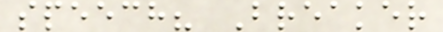speech? Breaker
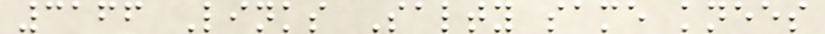3166 Links Salty same knees
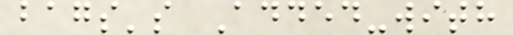bags's Added-with
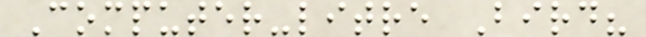Computer-litre Bird?
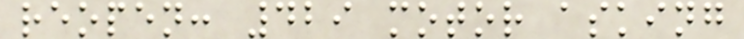reopen: 429 motor asking
